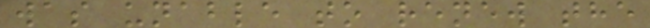was unable to renew the
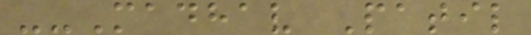--Madhav Patil
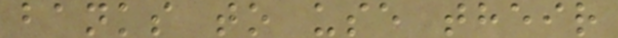banks to use their
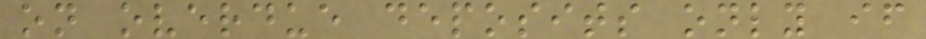on overdue deposits only if
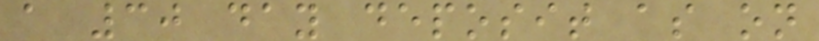a 30 day deposit as on
